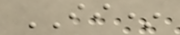II*
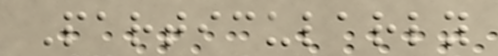Particularly
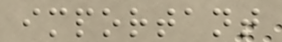important
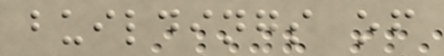buildings of
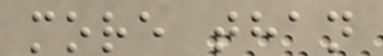more than
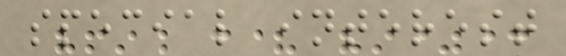special interest
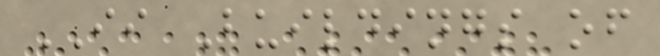II Buildings of
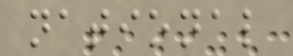national
